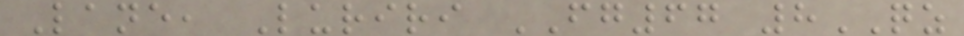Lane, Luriri FG67 8QZ
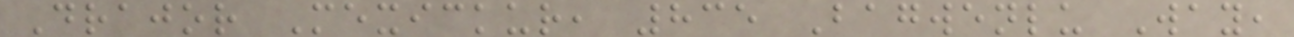Drajor Mexickur, 835 Bagwenlu Way,
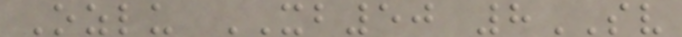Ozlu XB50 8SV
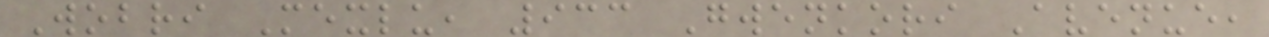Wobri Mexlu, 933 Gwenkori Avenue,
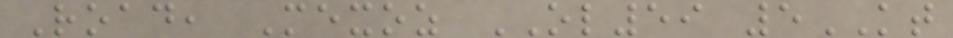Road, Mexoz OL59 5KT
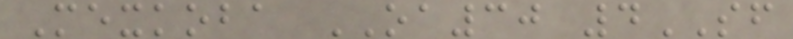Mexkoba OA30 4SF
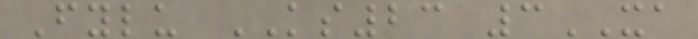Fylu KS23 3XA
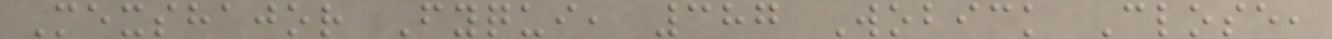Mexshajor Fyqui, 387 Wobick Close,
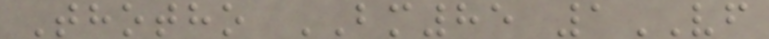Thotho BM85 1VF
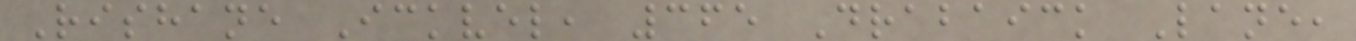Rishane Ickvel, 365 Drabaick Lane,
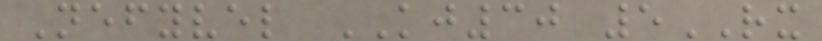Nefyvel KJ30 5RX
